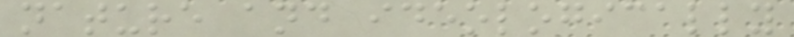nature and ideologically
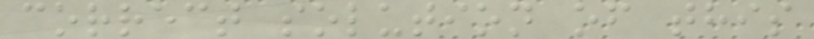correct solution of this
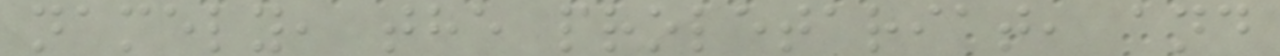namely, the proletariat, and
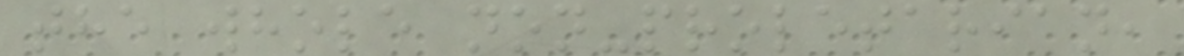the whole non-proletarian,
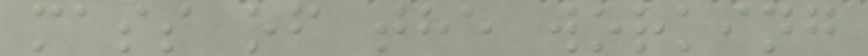mass of the working
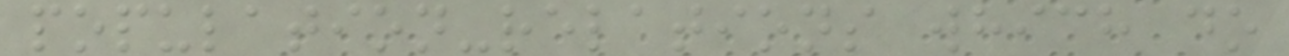population-relations which do
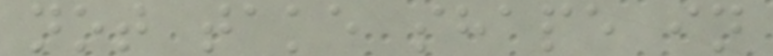not take shape in
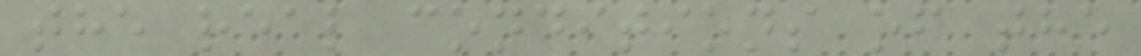the real conditions of the
